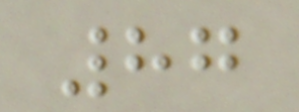87
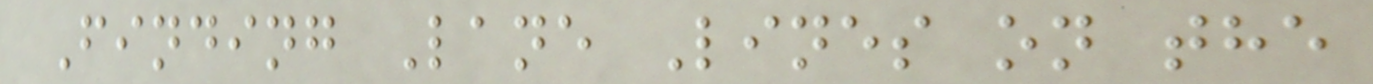Finding Lane Lines on the
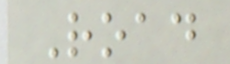Road
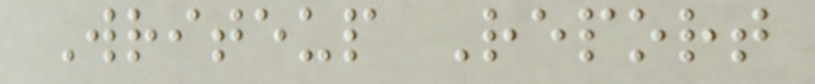Writeup Report
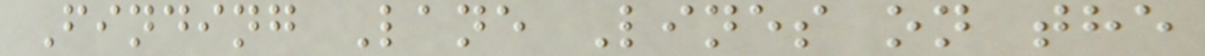Finding Lane Lines on the
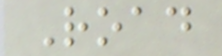Road
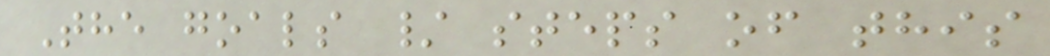The goals / steps of this
